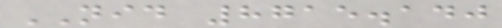NID 8715.140
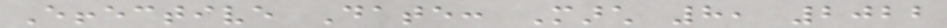Effective Date: March 8, 2022
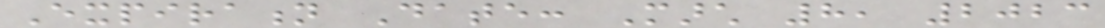Expiration Date: March 8, 2023
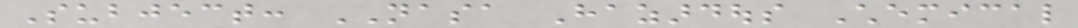Subject: NASA Hazardous Chemical
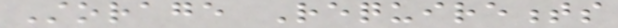Storage Requirements
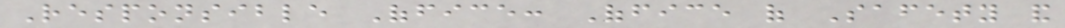Responsible Office: Office of Safety and
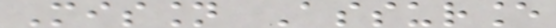Mission Assurance
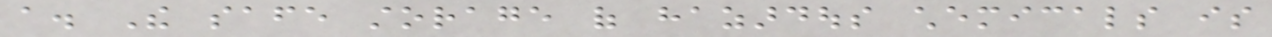a. The safe storage of hazardous chemicals is
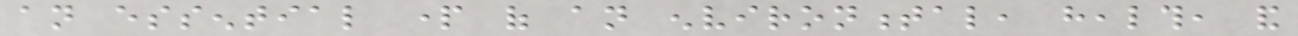an essential part of an environmental, health, and
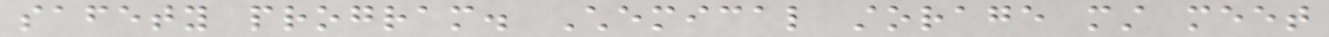safety program. Chemical storage must meet
